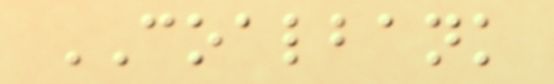COALBANK
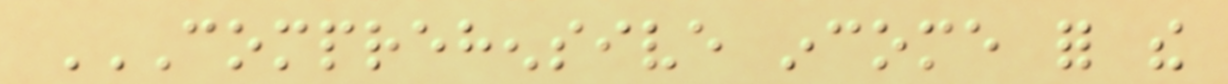COMPREHENSIVE INCOME FOR THE
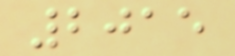2015
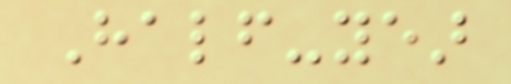Half-year
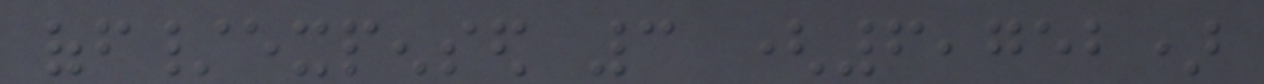off/expensed 3 (6,752)
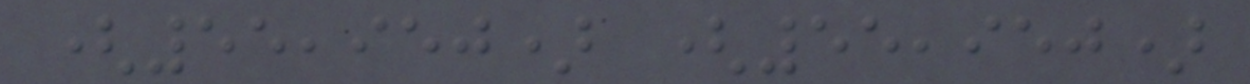(55,950) (55,950)
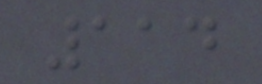114
